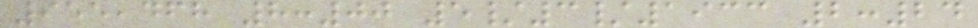955,468 8:00 5/3/1933 2:24
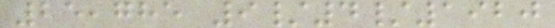25,785 9/4/1920
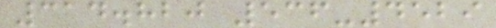314.820 536-4529
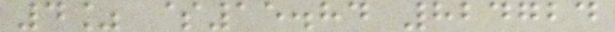4% $15.84 824724
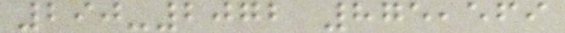290-2072 875,569
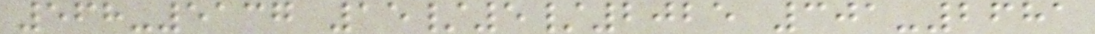568-5137 15/5/2025 301-2681
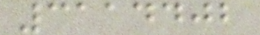3114402
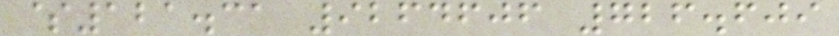$121.31 9264606 726.609
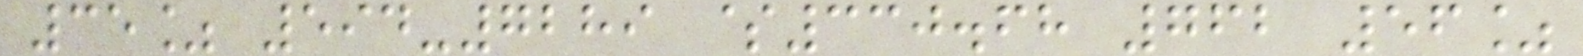35% 594-7289 $330.68 762 56%
